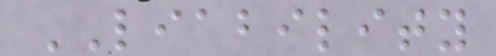LIABILITY
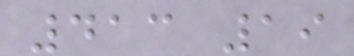413 19
